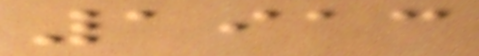1913
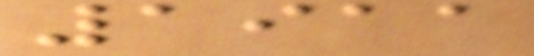1911
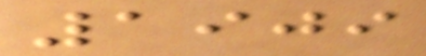1909
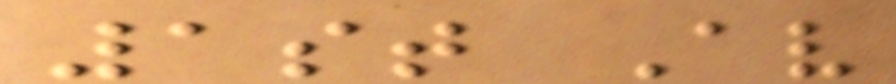1st Av
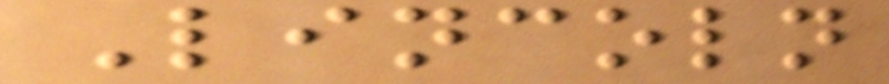Lincoln
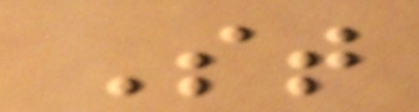St
